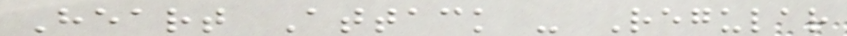Heart Attack - Regular
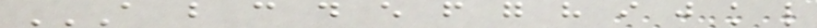A B C D E F G H I J K L
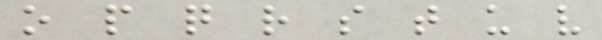o p q r s t u v
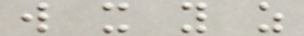w x y z
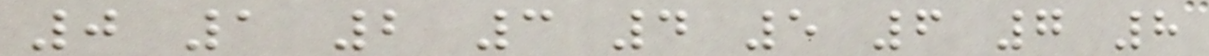0 1 2 3 4 5 6 7 8
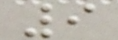9
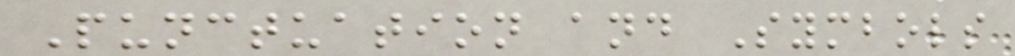Punctuation and Symbols
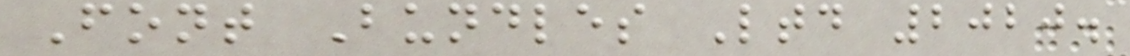Font Bundles Ltd 2020.
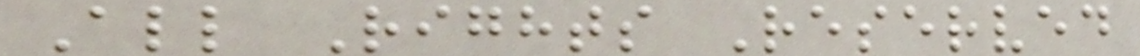All Rights Reserved
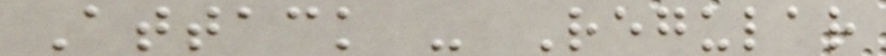Attack - Regular
